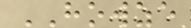HOWZE
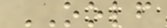OOLF
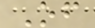Of
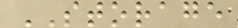STORAGE
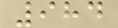984
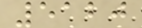5120
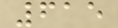615
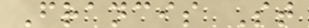Francis St
